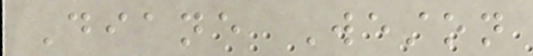Diane Weston
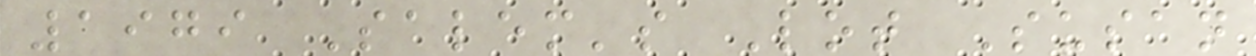1979 Salem's Lot Susan
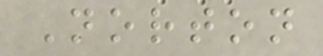Norton
